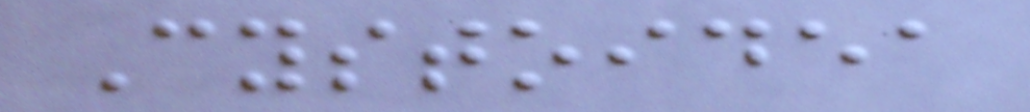Cystoidea
